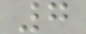7
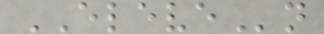ELEVEn
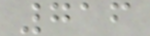716
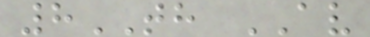8TH AV
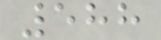588
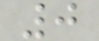0
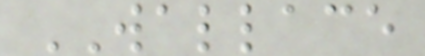WALLACE
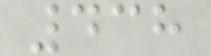438
